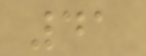41
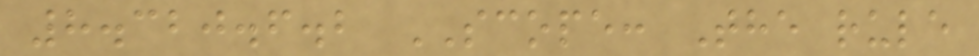8.320.6.2 SCOPE: The rule
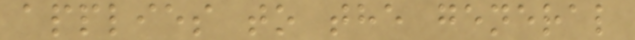applies to the general
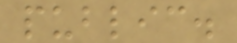public.
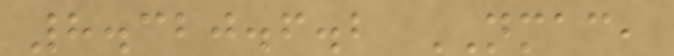8.320.6.2 NMAC,
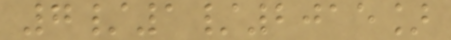7/1/2015]
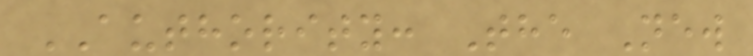AUTHORITY: The New
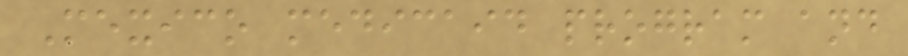Mexico medicaid program and
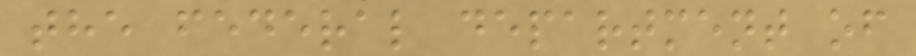the federal department of
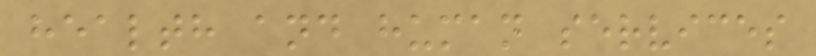health and human services
